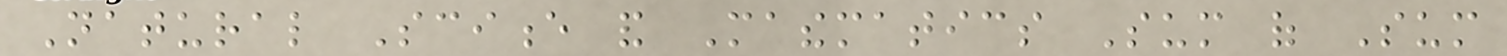Natural Science and Mathematics Sum of Sum
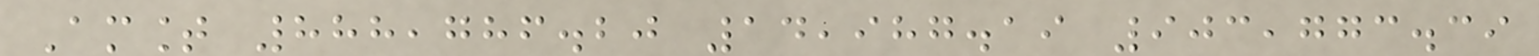Amount 888,786.20 14,987.19 903,773.39
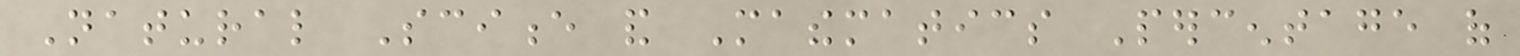Natural Science and Mathematics Percentage of
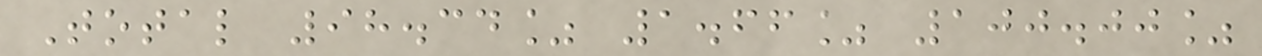Total 98.34% 1.66% 100.00%
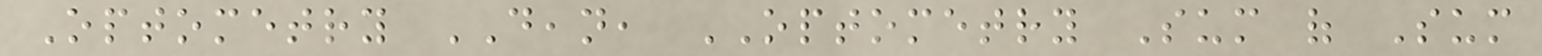Optometry DEAN, OPTOMETRY Sum of Sum
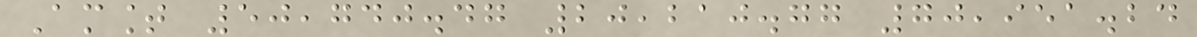Amount 50,740.47 20,210.77 70,951.24
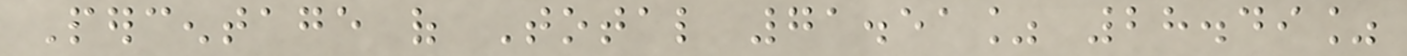Percentage of Total 71.51% 28.49%
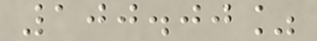100.00%
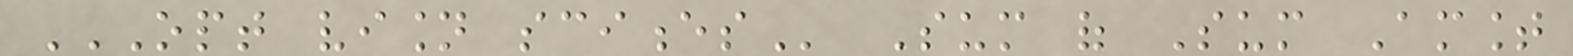OPT VISION SCIENCES Sum of Sum Amount
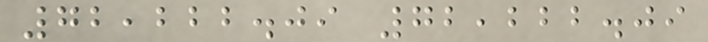72,222.09 72,222.09
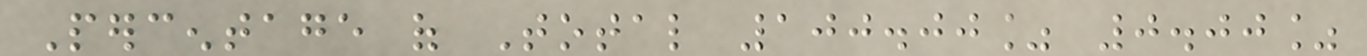Percentage of Total 100.00% 0.00%
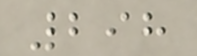298
